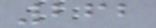262
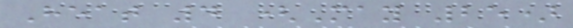Heat 4 (May 25)
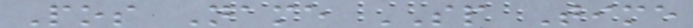Pos Name SP Time
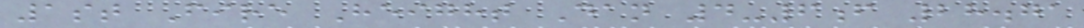1st Fire Height Dan 4-6f 28.71
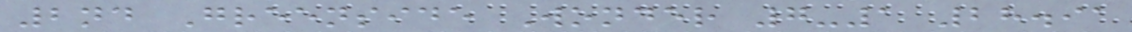2nd Greenside Wonder 7-1 28.91
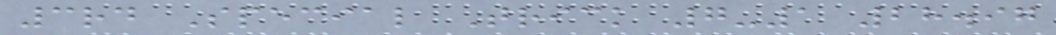3rd Special Trick 7-1 28.97
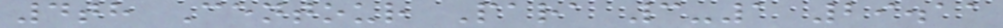4th Centour Para 3-1 29.11
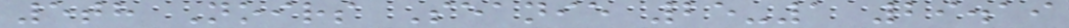5th Noirs Seanie 25-1 29.19
